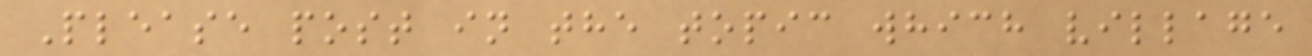Please post in the topic which village
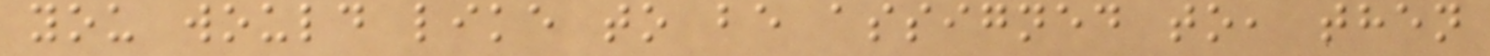you would like to be assigned to, then
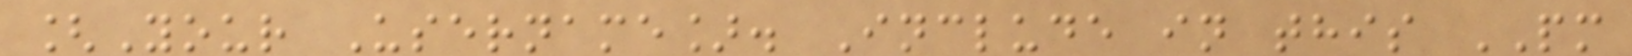[Your Username]. Include in this PM
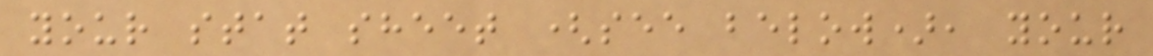your stat sheet (see below), your
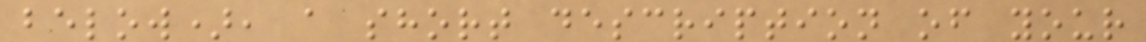below), a short description of your
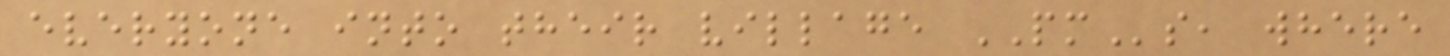everyone into their village PMs, where
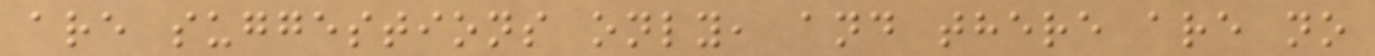are suggestions only, and there are no
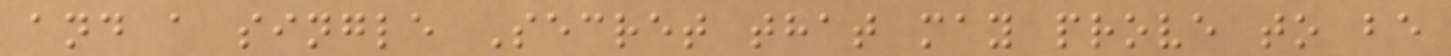and a single Secret that may prove to be
